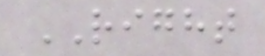RIGHT
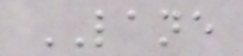LANE
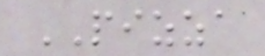PIZZA
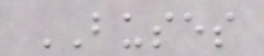BUSES
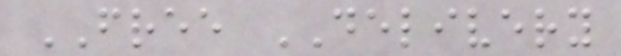FREE DELIVERY
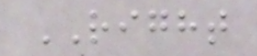RIGHT
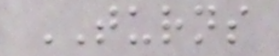TURNS
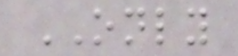ONLY
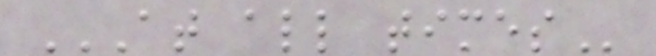AT ALL TIMES
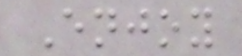Enjoy
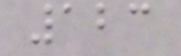123
